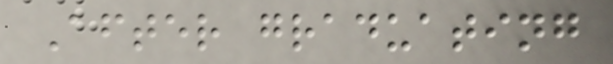After graduating
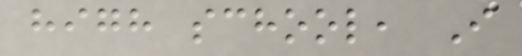high school, I
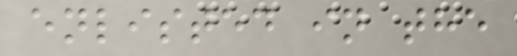enlisted in the
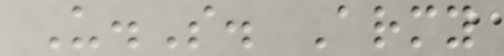U.S. Army
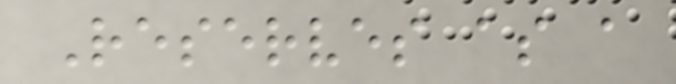Reserves as a
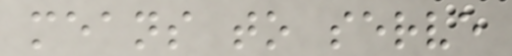means to serve
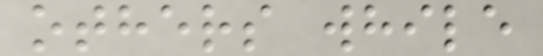others while
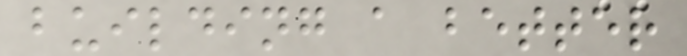building a better
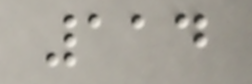114
